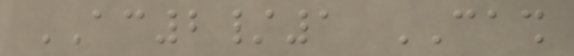AC2/1 CASH
